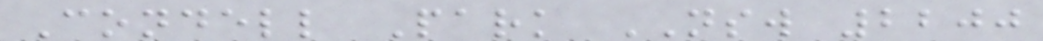Condell Park NSW 2200
